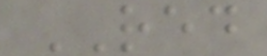RED
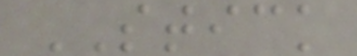STICK
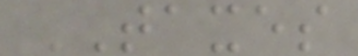TAXES
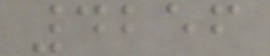4256
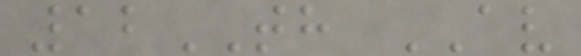12TH AV
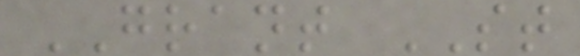GRANT ST
